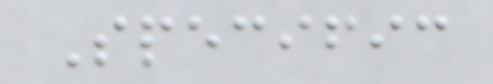Specific
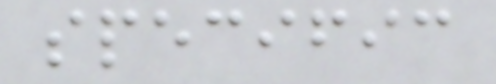specific
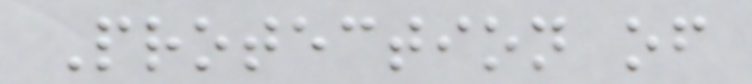Protection of
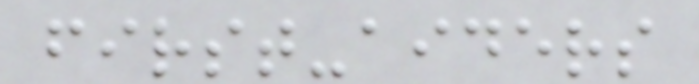first-aiders
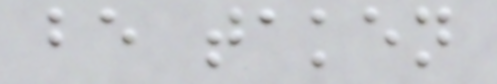be taken
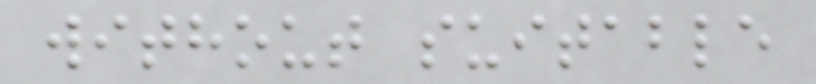without suitable
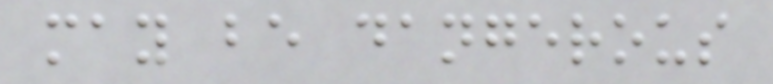may be dangerous
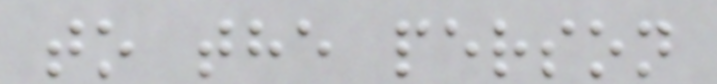to the person
